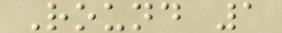Round 1
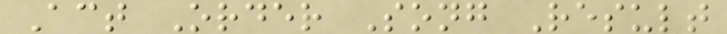Act Order Song Result
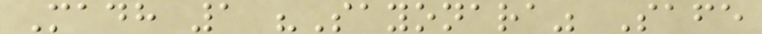Madh 1 "Sayonara" Safe
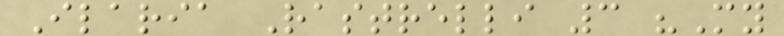Ilaria Rastrelli 3 "My
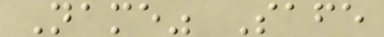Name" Safe
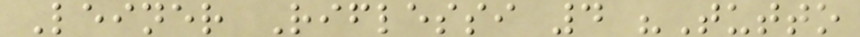Leiner Riflessi 4 "Tutto
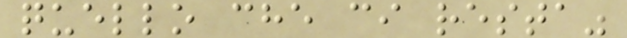quello che ci resta"
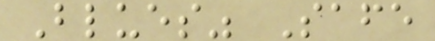Blues" Safe
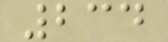234
